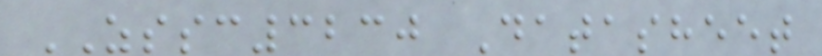ZSSC3230 Datasheet
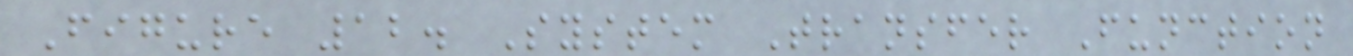Figure 12. System Transfer Function
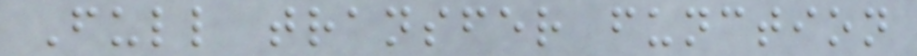Full transfer function
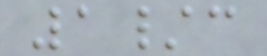1/c
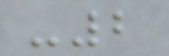-2
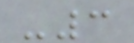-3
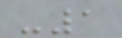-1
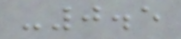-0.5
